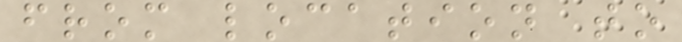from location to
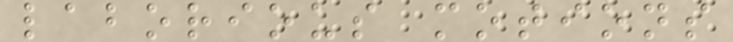laborious motions
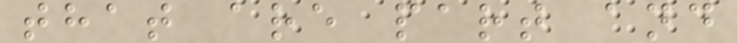that are part and
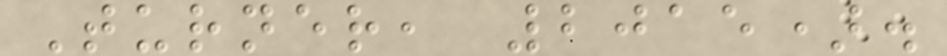Turner, 2015).
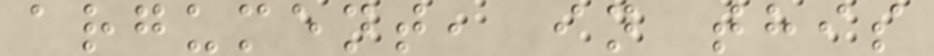argument, in this
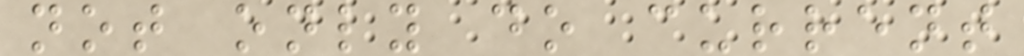not only do current
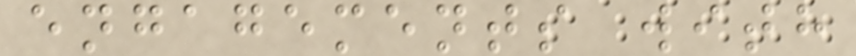engagements with
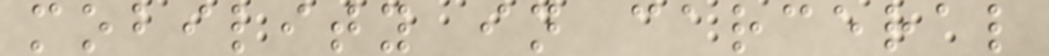mobility in carceral
